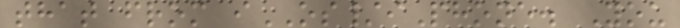that from iOS/iPhone. You
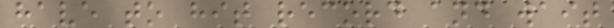have to hit record and wait
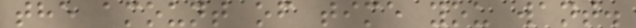the amount of time you want.
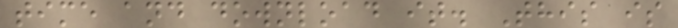time and download it. This is
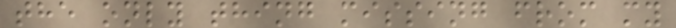the only thing missing from my
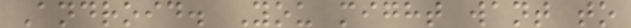Android. You might want to
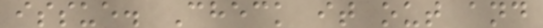issue. Check it out and
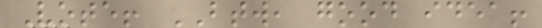Vote! BTW, good idea!
